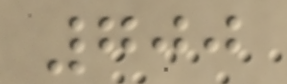700
